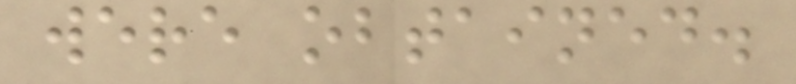were obtained.
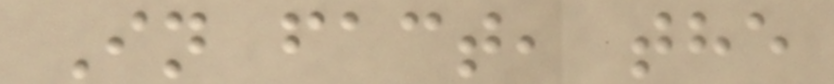In fact, the
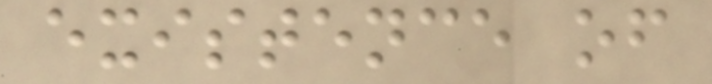existence of
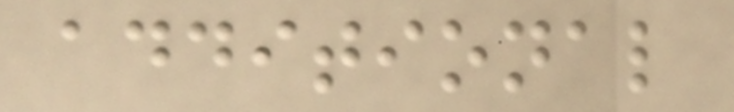additional
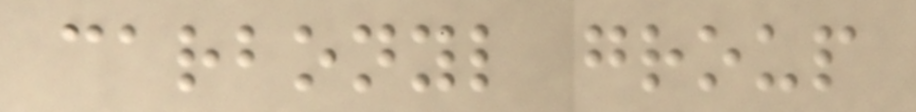carbonyl group
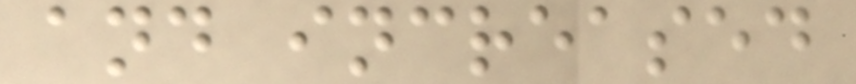and increased
